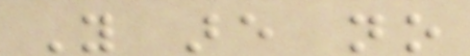You are no
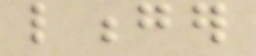longer
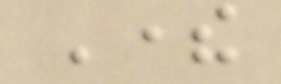There
